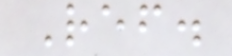Ref.
